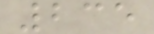235
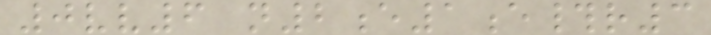0vv6 n2e1e#r3
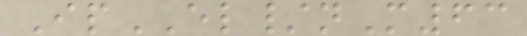IpEL/nM63
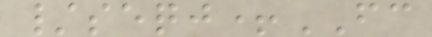/seqj+FC
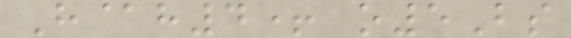H@h4+ o5Bs
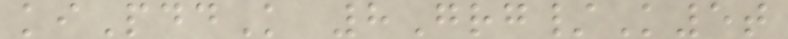kiPddK 8Grg/K5t
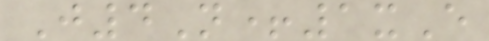J4N+1xE
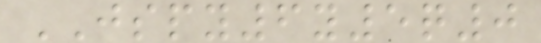JSPY6y5q0
